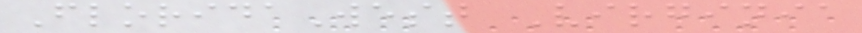FloridaWest Virginia
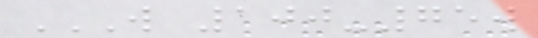W 100-75W
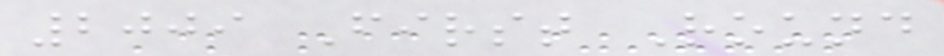2009 First Round
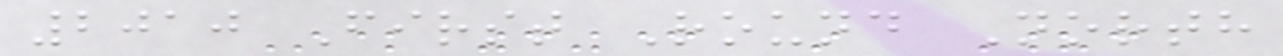2010 First Round North
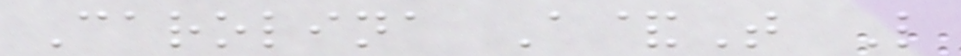Carolina A&T L
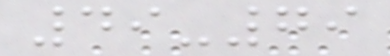49-79
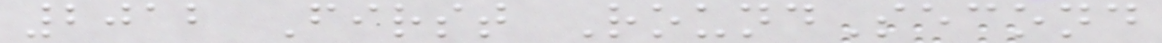2012 First RoundSecond
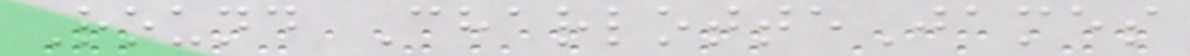Round CharlotteJames
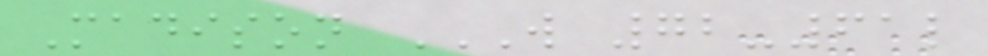Madison W 72-61L
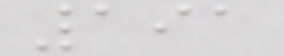191
